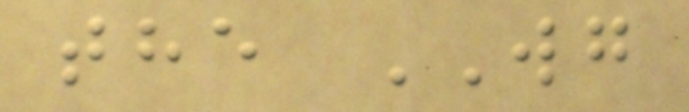the WG
